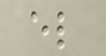el
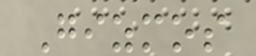Gizmos
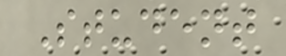Student
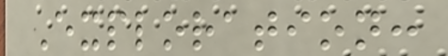Exploration:
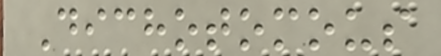Dichotomous
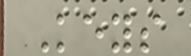Keys
